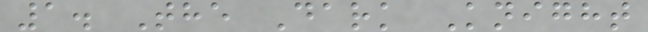1. The Dark Knight
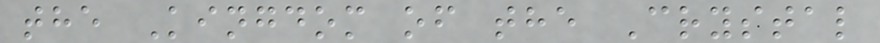the Kingdom of the Crystal
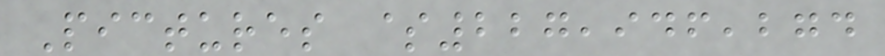Pictures $227,946,274
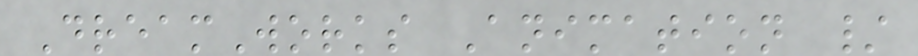DreamWorks Animation /
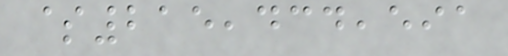$215,434,591
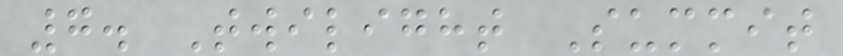7. Twilight Summit
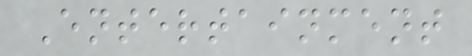Entertainment
